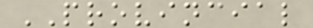PROVINCIAL
